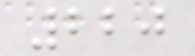220
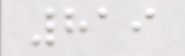819
